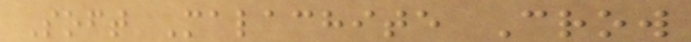Soft Malachite Crow
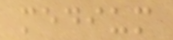medium
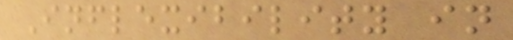Inflexibility in
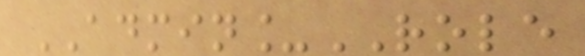ADMIN_ROLE
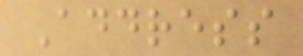Address
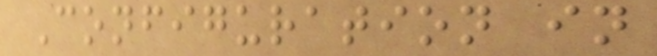Configuration in
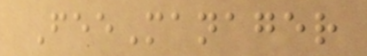FeeManager
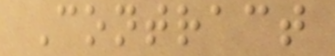Contract
